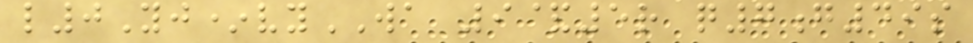l0Yj*vyWA 9&5r q7g49s
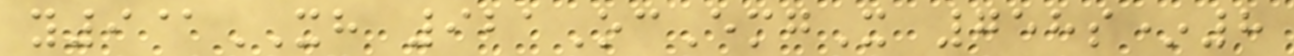y9@XH 921OcEmgX 758s*8
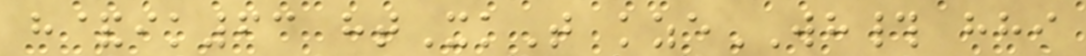h&ik63 htXkT kzeWH# hhi
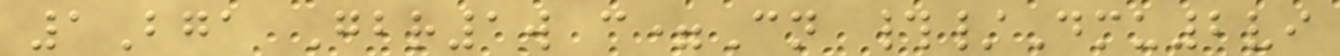1Bga Gbr1w c=Cn #/Dmu2vi
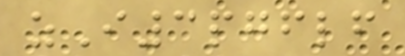zI3pgflf
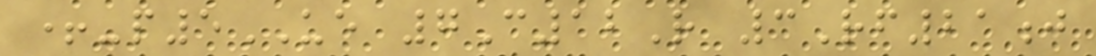+-p5UE 7C12R 3Rf21j
